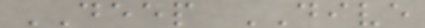DEEP DIVE
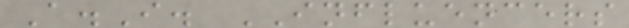A.I. INFLUENCERS
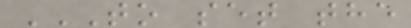TO SET THE
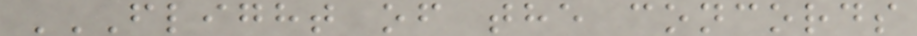FLIGHT OF THE CONCORDS
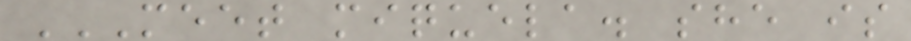MEET MIQUELA. SHE IS
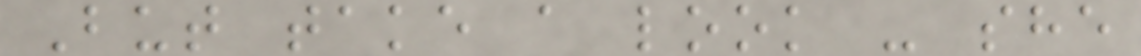But take a look - she
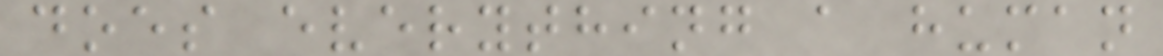does everything a human
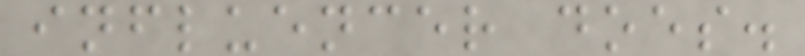influencer does.
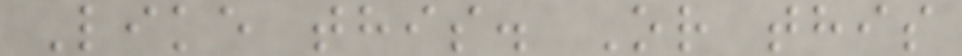Like this. Or this
